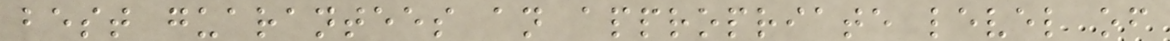best guarantees an appropriate level of
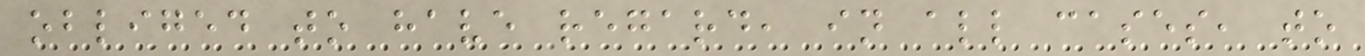obliged to have regard, in all cases, to
